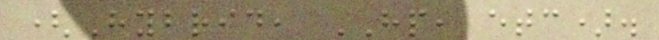(Hybrid, HP, etc).
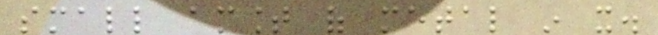small amount of metal in it.
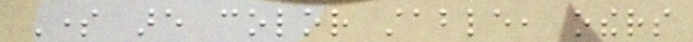Some are color stable, others
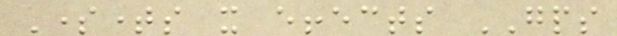Sometimes it effects GPS
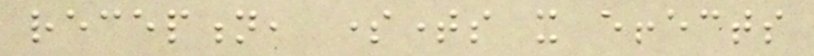reception, sometimes it effects
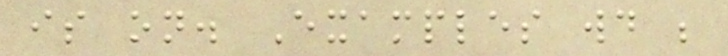is on. Examples would be
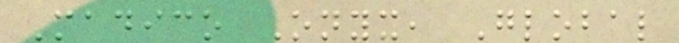Madico Onyx, Global
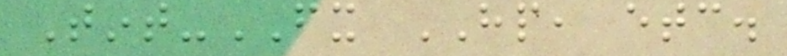Tint-FX HP, etc.
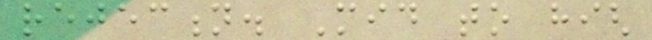rejection. Mid to high
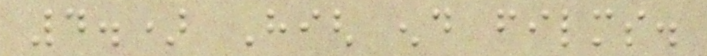4.) High end films.
